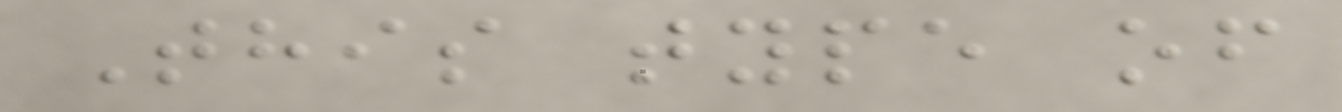This type of
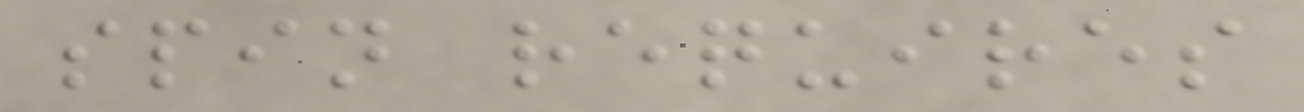spin requires
